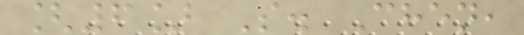[6] S. Chen,
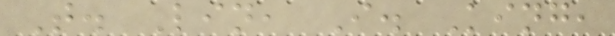T. Lin, I. King,
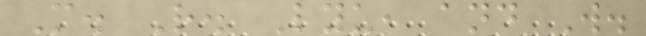M. R. Lyu, and W.
